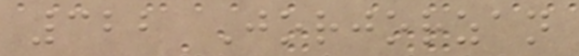322 Jorjorzan
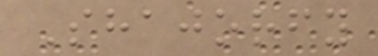Shajorfy
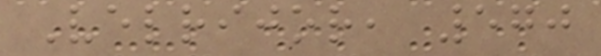Velrijor, 570
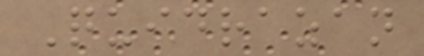Quidrazan
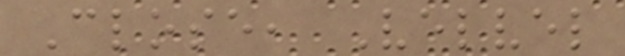Close, Velvel
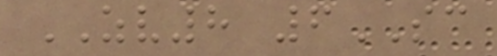ZV8 6SC
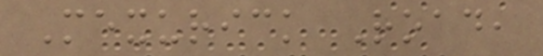Mexurick Road,
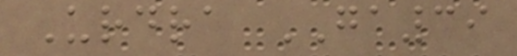Urdra GA39
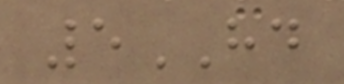5HD
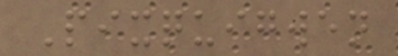Pixquigwen
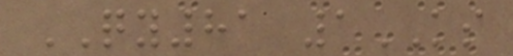QY81 1KS
